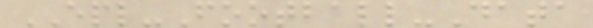EPL-Football-Data
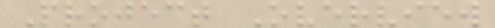Project Overview
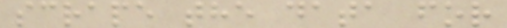scrape the data for
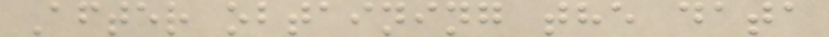After obtaining the data
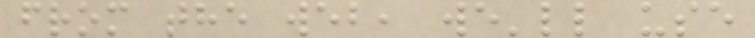from the web, we'll use
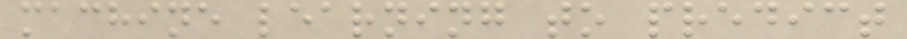machine learning to predict
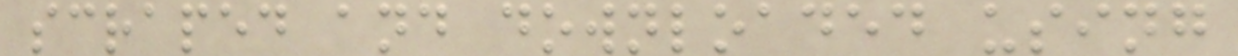scraped and downloaded using
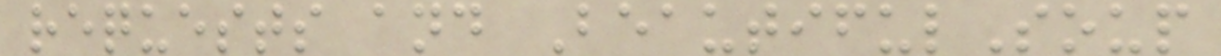requests and BeautifulSoup
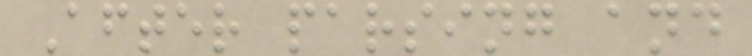After parsing and
